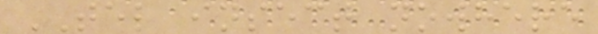TEL insect nowhere
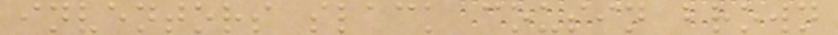inventors slack cousin brown
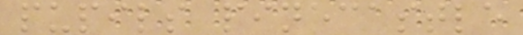pupils pinecastle
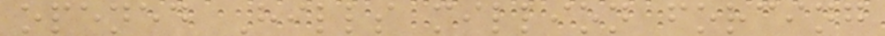opened Hills million forcing
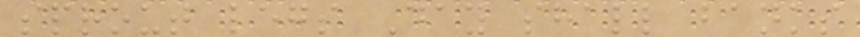sprout legs Day shall banks
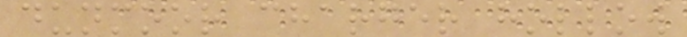dunmoor charger hollow
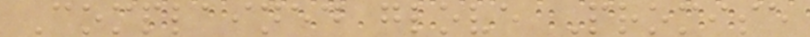Complained glove Promise
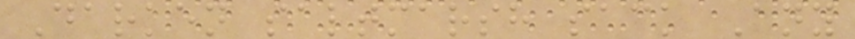Darken saltmarsh sack Any
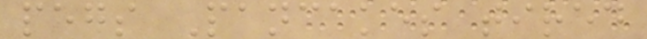pegs Pancakes tired
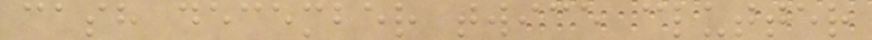cash december twice clutter
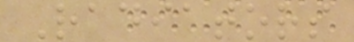Radiators
